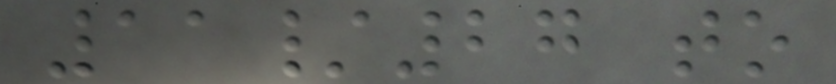11/27 to
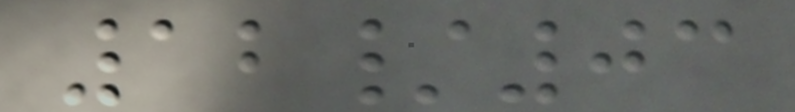12/03
